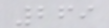269
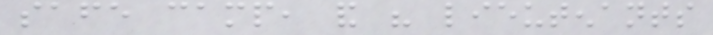safe camp, and his lieutenants
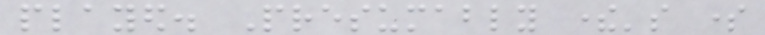played. Presumably there's some
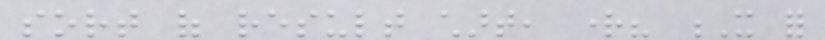sort of result chart, right? X for
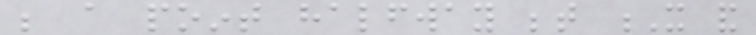be a point halfway between X and
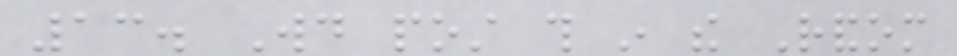13. Would post this in the Random
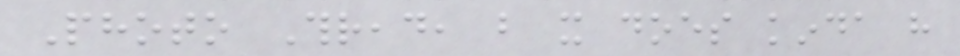Photo Thread, but it does kinda have
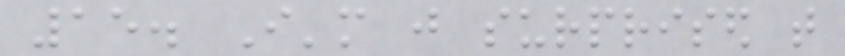15. I'm just surprised that
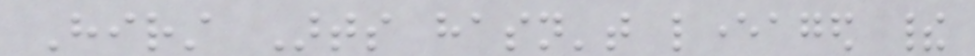Hirst Arts hasn't leveraged their
